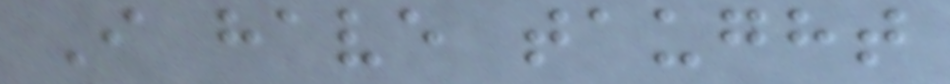I have taught
